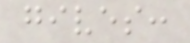gives:
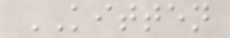KITTEN
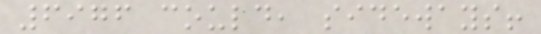6976 could, sideways!
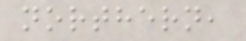northern,
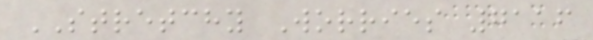STRETCHY Worries 7116
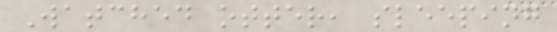Watched otter, sleeping
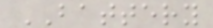BATTERY
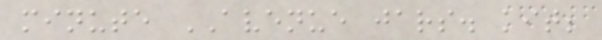minute AVENUE jars. kit;
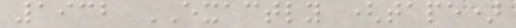1932 EXACTLY (tape)
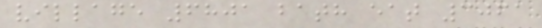village 6801 bath eat 3061
